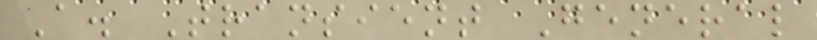A. Transient General
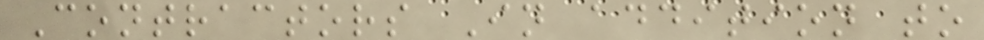Contractors In addition to
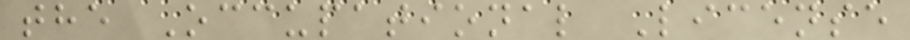the Occupational License
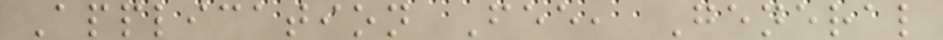Application Fee, General
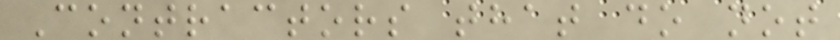Contractors that do not
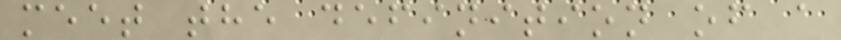meet the definition of a
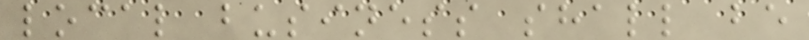local business shall be
